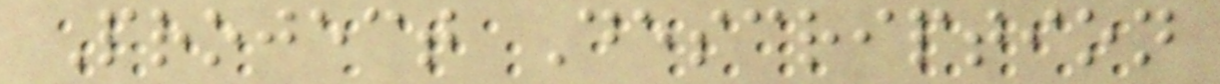Project Description
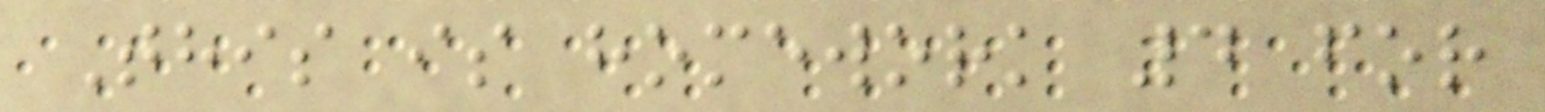This is homework 4 for
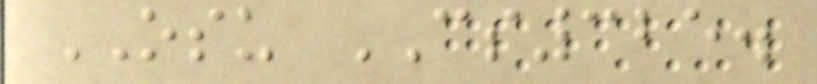OSU CS325.
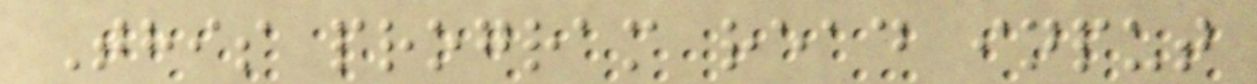This program read input
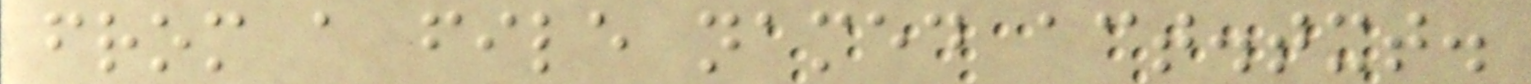from a file named act.txt.
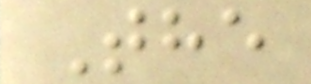The
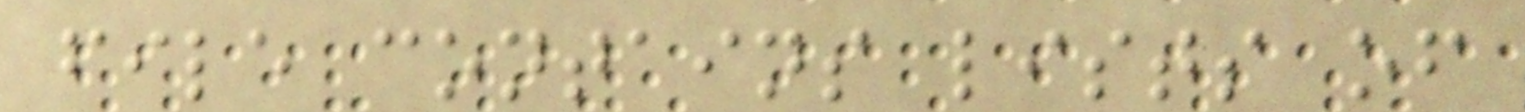file contains lists of
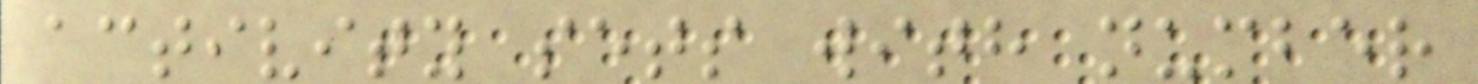activity sets with number
